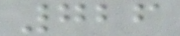726
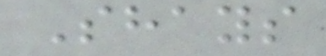Shays
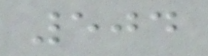504
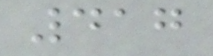417
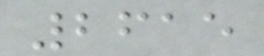2615
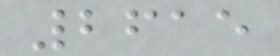2615
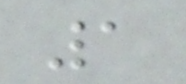1
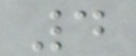4
